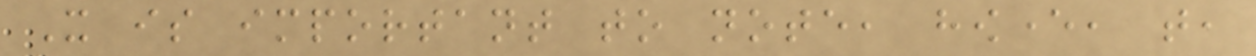It is important to note, however, that,
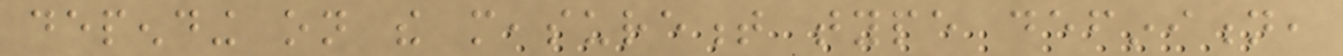depending on the measurement type definition,
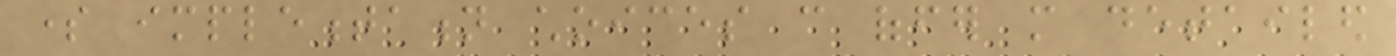some implementation choices can offer more detailed
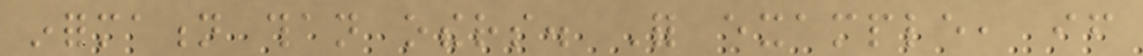information than others. For example, if
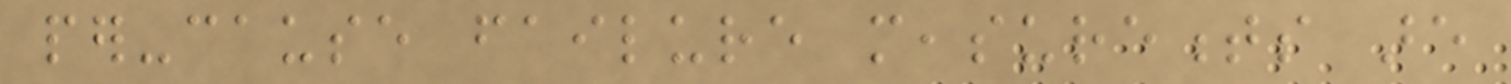per-cause failure measurements are
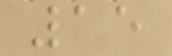15
